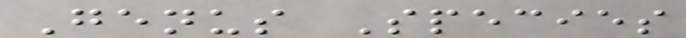Genus Species
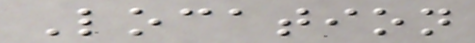Location
